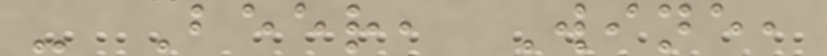- Beer, Wine,
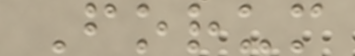Forum
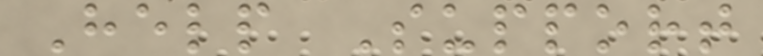Help Support
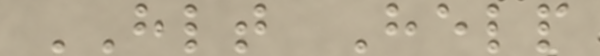HLT Help
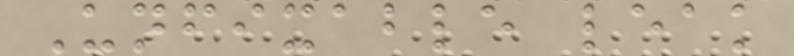Unfixable leak
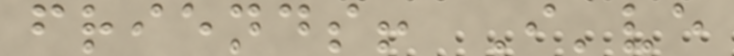friends! I've
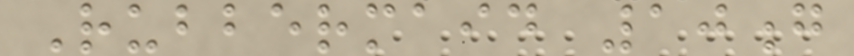Rubbermaid 10g
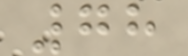78
